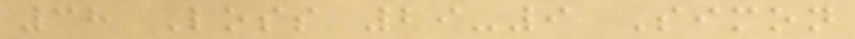38 Loss 29-9 Simon
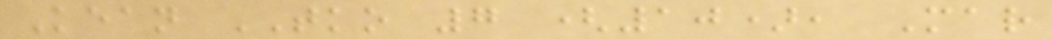Kean TKO 7 (10), Mar
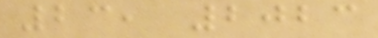23, 2023
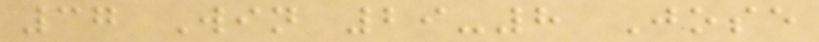37 Win 29-8 Jose
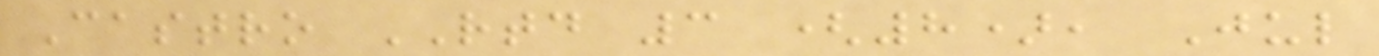Castro RTD 3 (8), Jul
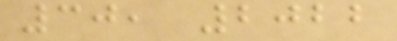30, 2022
